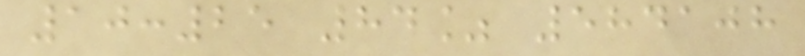10:25 84% 584108
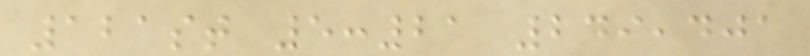121st 5:21 249,401
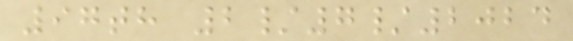97th 2/7/2024
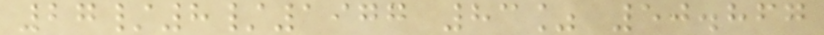27/8/1977 83% 50.867
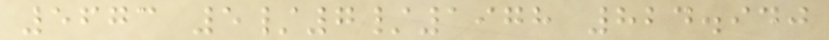5673 5/7/1978 824.940
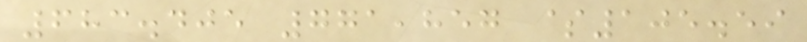683.405 771,857 $105.59
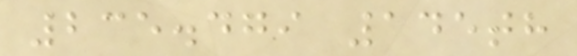235.479 145th
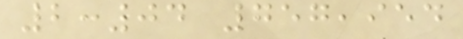2:04 757,954
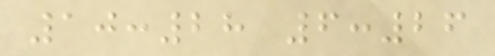10:28 6:26
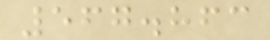567.863
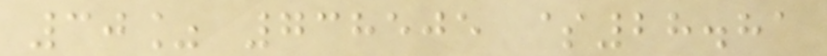30% 738505 $28.81
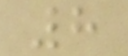8
